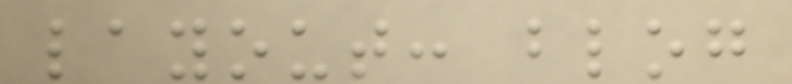layout: blog
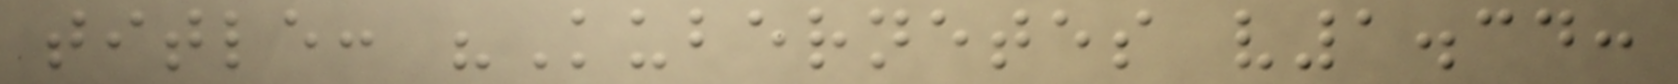title: "Kubernetes v1.34:
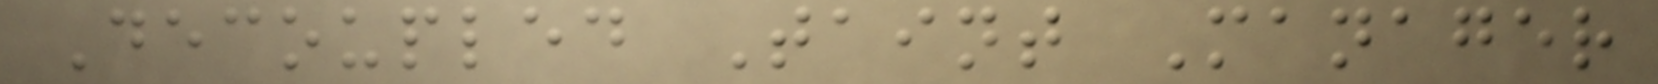Decoupled Taint Manager
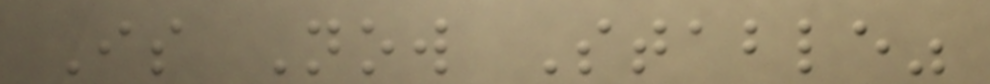Is Now Stable"
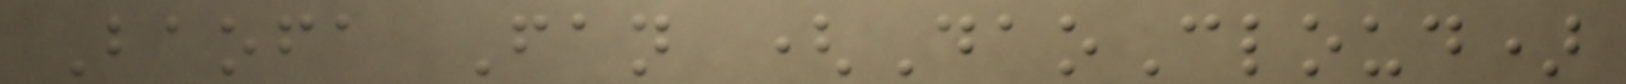Baofa Fan (DaoCloud)
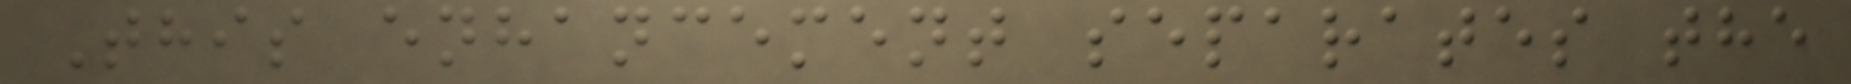This enhancement separates the
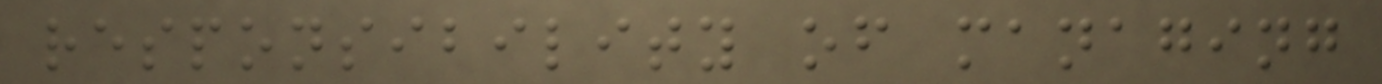responsibility of managing
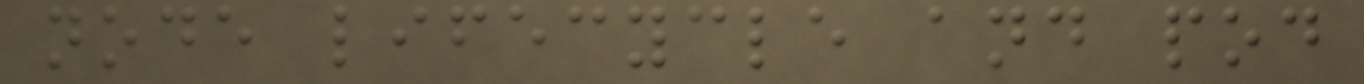node lifecycle and pod
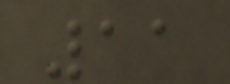11
